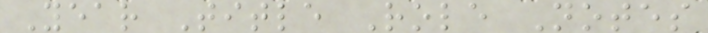Year Title Role Notes
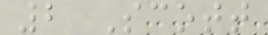2 Scott
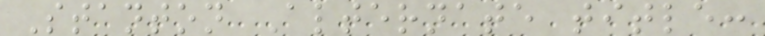Stanton Alternate title:
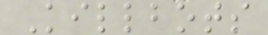Killbots
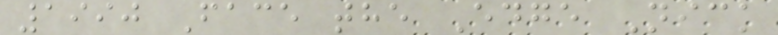1990 Face the Edge Nick
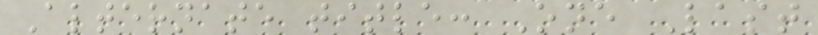Alternate title: One Last
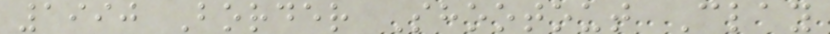1990 Border Shootout Clay
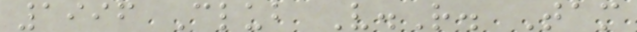1996 Club V.R. Tam
